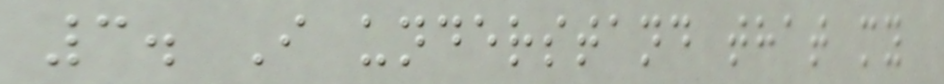3. I understand that my
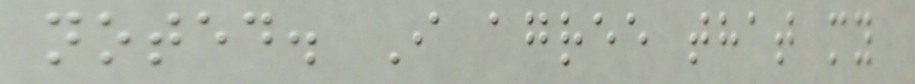noted. I agree that my
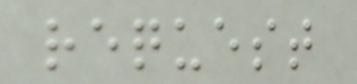request
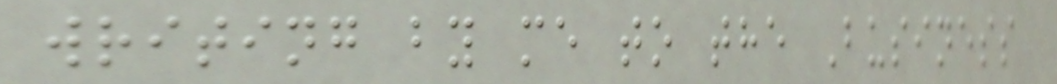writing by me to the Business
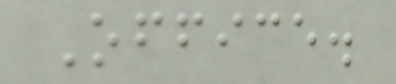Office.
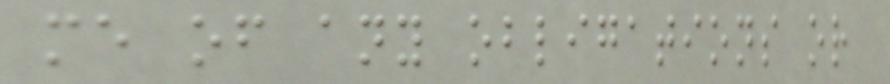me of any obligations or
